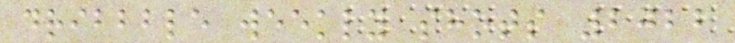dribbble weekly shots 2022
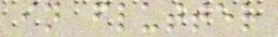in flutter
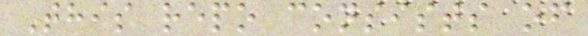This repo consists of
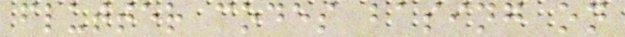flutter codes basing on
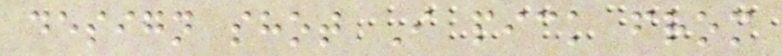design shot I pick from
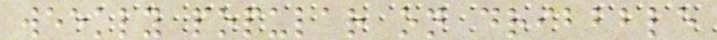weekly popular on dribbble
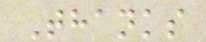Thanks
